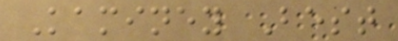Kaminey Best
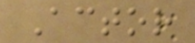Actor
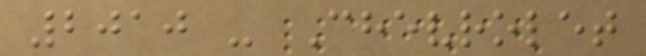2010 - Chevrolet
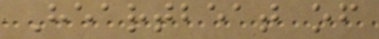Heartbeat of
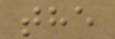the
